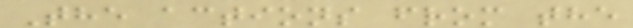The actions from the
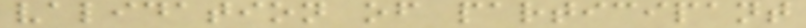validation of participant
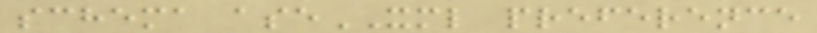schema aseXML preference
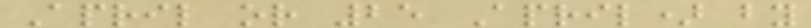April or 25 April) by
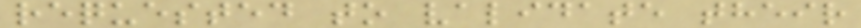requested to validate their
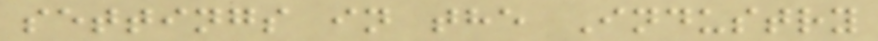settings in the Industry
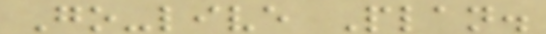Go-live Plan.
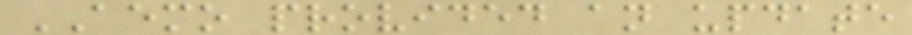AEMO provided an update
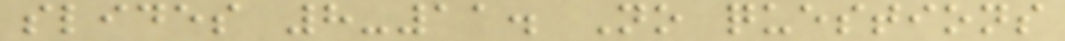slides 8-11. No questions
